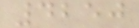4250
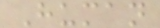Human
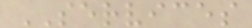SERVICES
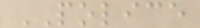POLICE
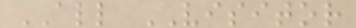ALL VISITOR
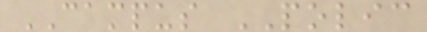CAMPUS POLIC
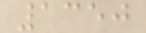1350
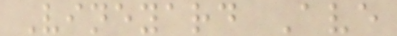Vineyard Ave
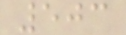503
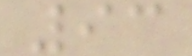93
